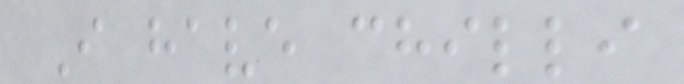I have chilli
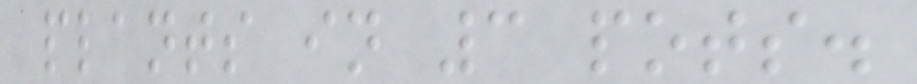plants in 3 pots.
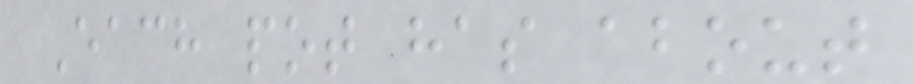Each pot has about
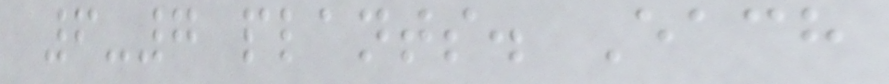6-7 plants. Each
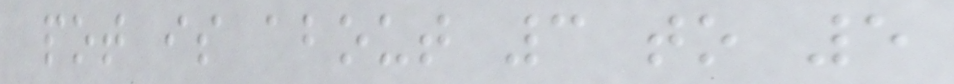pot is about 3 to 5
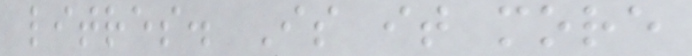litres. Is it more
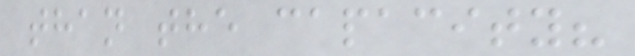than the capacity?
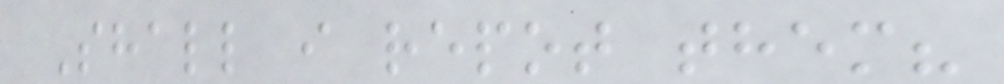Shall i repot them?
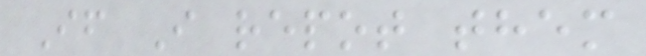If I repot them
